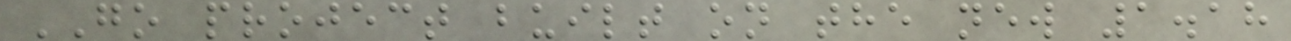GO project built on the new 1.18
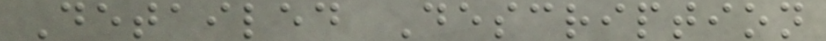Detailed Description
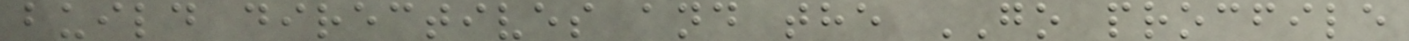build directives and the GO procfile
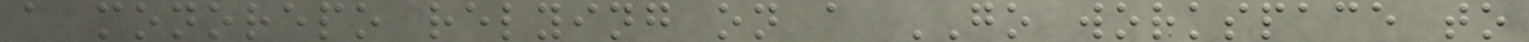a monorepo relying on a GO workspace to
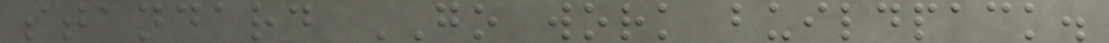standard GO work buildpack.
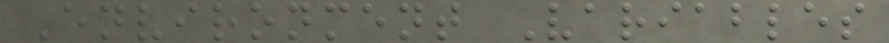Environment Variables
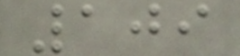109
